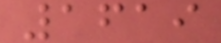1619
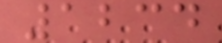1234
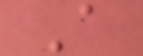A
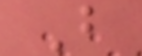B
